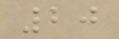20
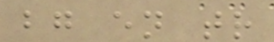bg en tr
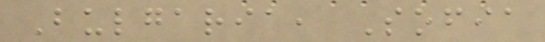Bulgaria, Sofia
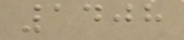1408
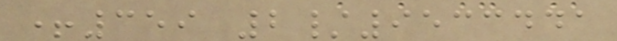+359 2/9533441
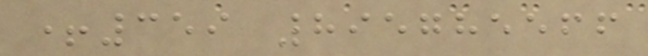+359 895785566
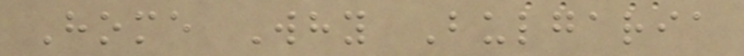Home Why Bulgaria
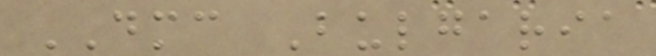DMC Bulgaria
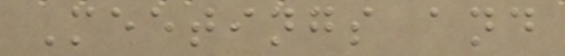Meetings and
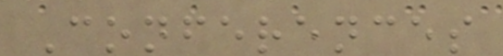Conferences
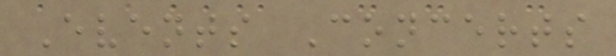Events Concerts
